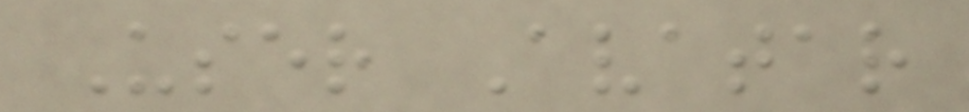User Avatar
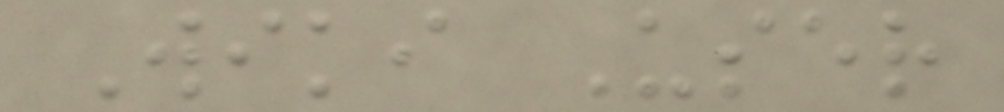Wiki User
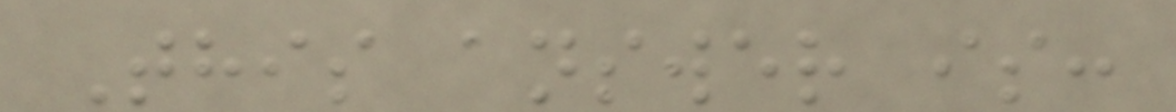This answer is:
